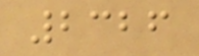2326
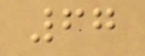67
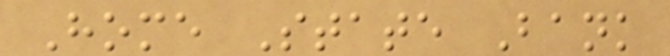Home State Bank
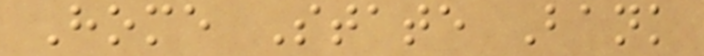Home State Bank
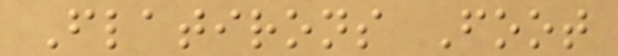Flatirons Foot
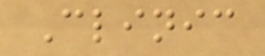Clinic
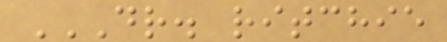DR. RITCHIE
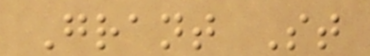Grant St
